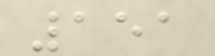151
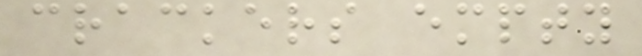crackers empty
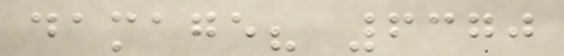damage? 6370
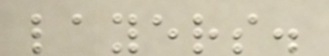layers.
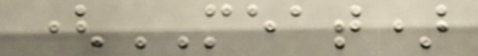(MEAT)
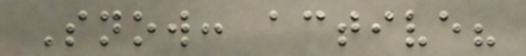Snow: active?
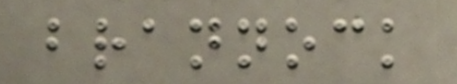brannock
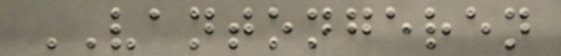VANTONGEREN
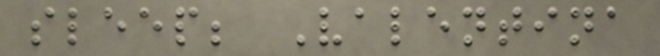sleep; Valentina
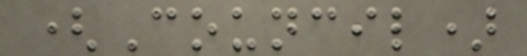(Council)
